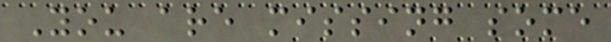You are missing some
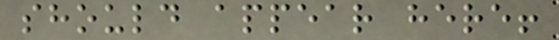should appear here!
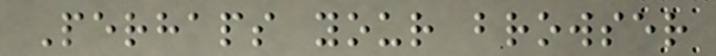Perhaps your browser
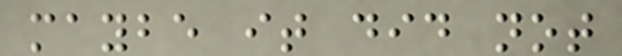maybe it did not
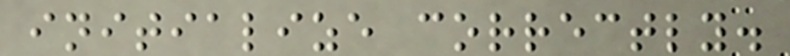initialize correctly.
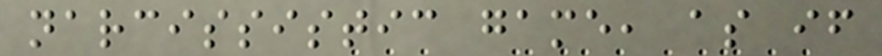narcissistic game, as if
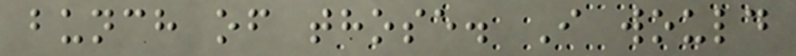bunch of those. I would
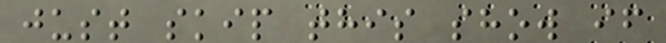just skip this show if
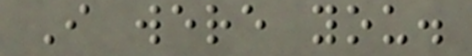I were you.
